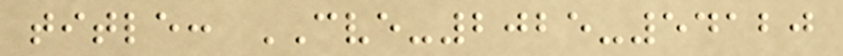title: CVE-2025-54120
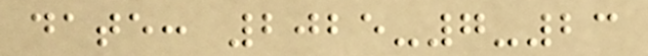date: 2025-7-23
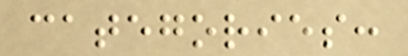categories:
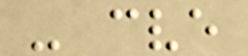- cve
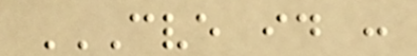CVE ID :
